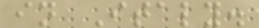in Italy.
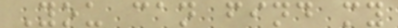You can find my
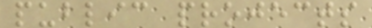public projects
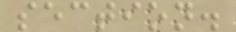section.
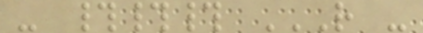- ### R -
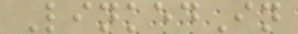LinkedIn
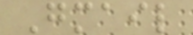Gmail
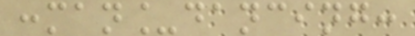:man_dancing:
